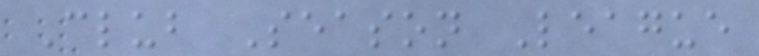Club Season League
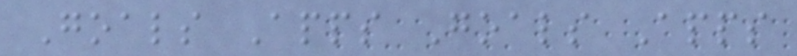Goals Apps Goals Apps
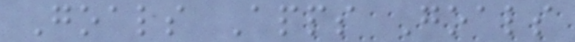Goals Apps Goals
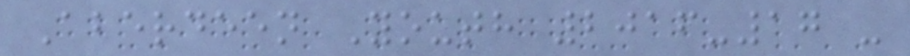Aberdeen Youth 2016-17 -
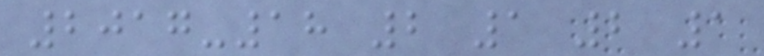2017-18 2 1 2 1
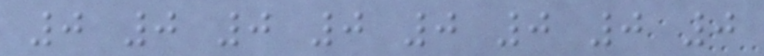0 0 0 0 0 0 0 0
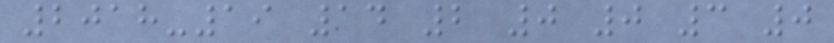2018-19 14 2 0 0 3 0
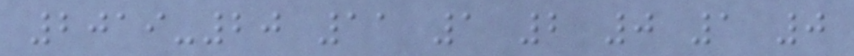2019-20 11 1 2 0 1 0
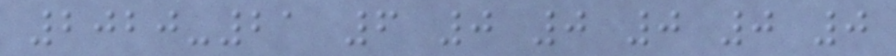2020-21 6 0 0 0 0 0
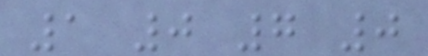1 0 7 0
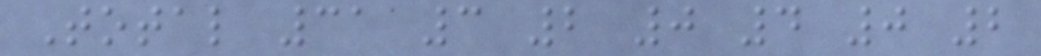Total 31 3 2 0 4 0 2
